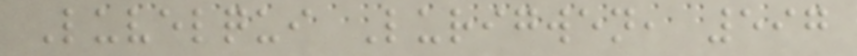Luvelqui Lurigwen, 597
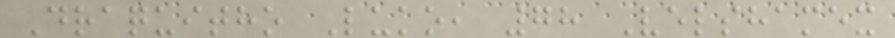Draquitho Luko, 78 Velshamex
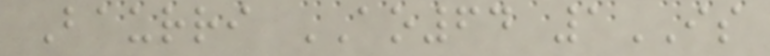Baurri AO64 1IS
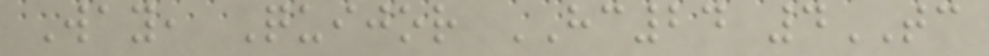Way, Quijor HC24 4TC
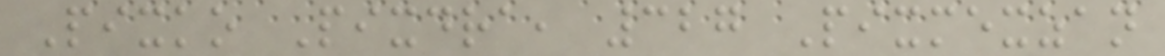Pixko Pixdra, 327 Pixmexzan
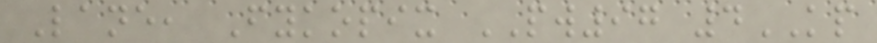Lane, Fykopix PW97 4KP
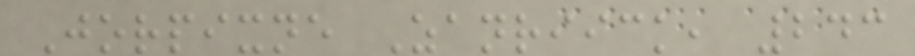Jorpixne Zanriick, 243
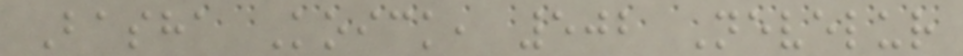Basha Koick, 502 Nevelur
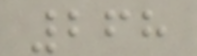268
